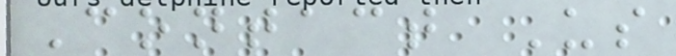Contact Us
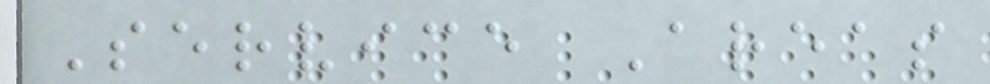Service Areas
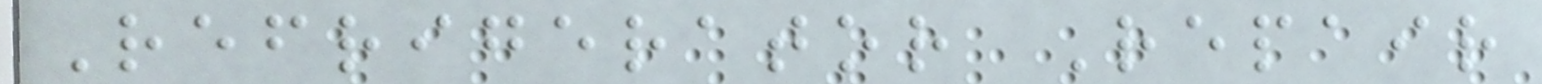Refrigerator Repair
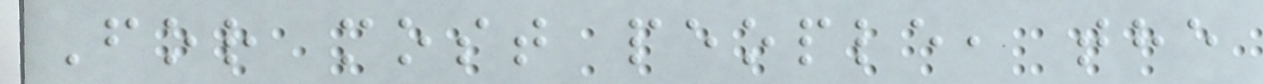For most people, the
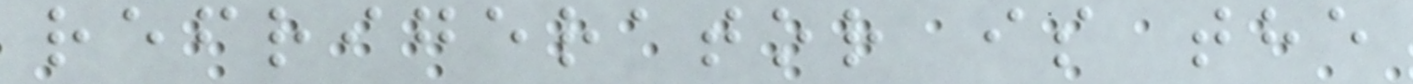refrigerator is the
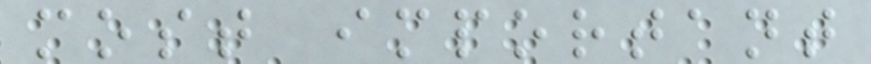most important
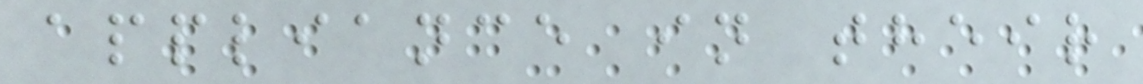appliance in their
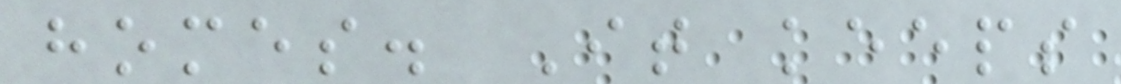homes. It keeps
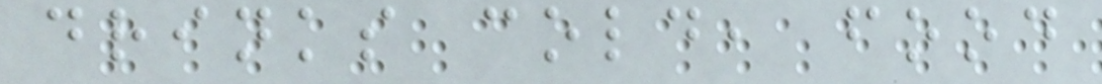drinks cold, food
